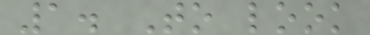1. To look
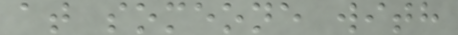at someone with
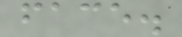face.
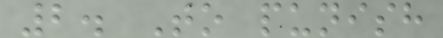2. To punish
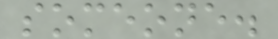someone.
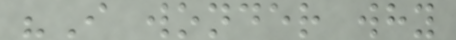"I wonder why
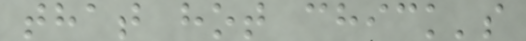that hot chick's
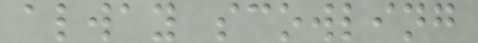alway scowling
